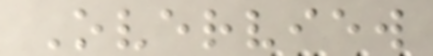Overview
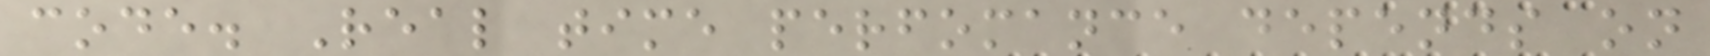code. Real time perfomance depends on
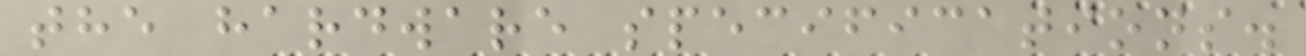the hardware specifications.
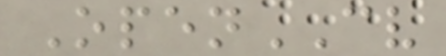OpenCV
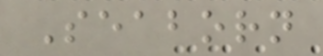Seaborn
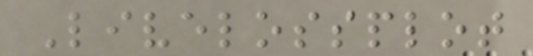Livelossplot
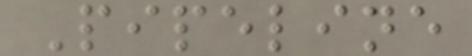Pipeline
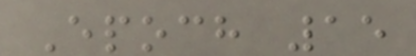Epoch 15
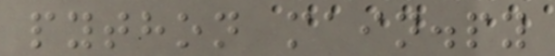python main.py
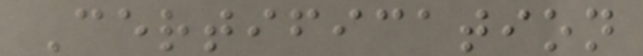Certification
